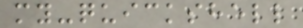my-quickshell
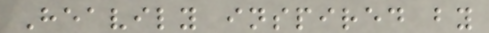Heavily inspired by
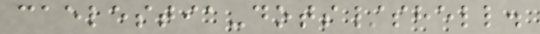caelestia-dots/shell.
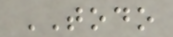TODO
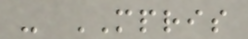- MPRIS
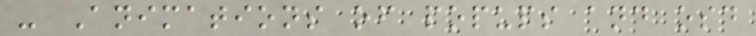- Animations of popups and osd
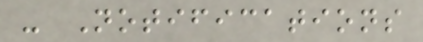- Notifications
